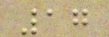17
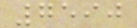7590
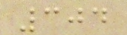304
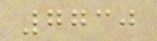7730
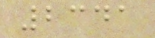2341
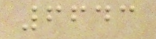6643
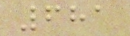681
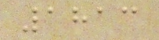1813
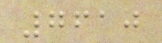7610
